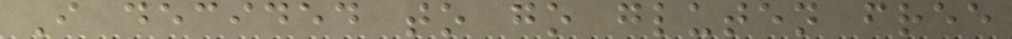I decided to go gluten free
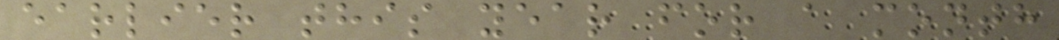earlier this year for a month
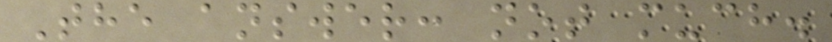The answer: not much.
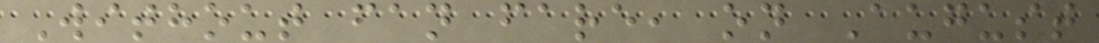Without fan fare, on August
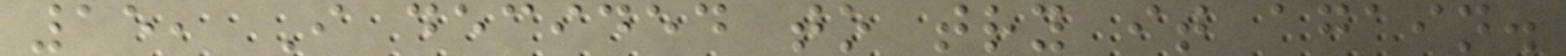15, I decided to try it again.
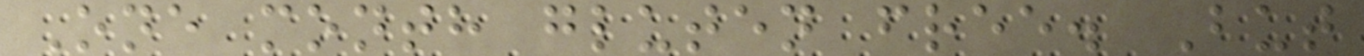One month gluten free. But
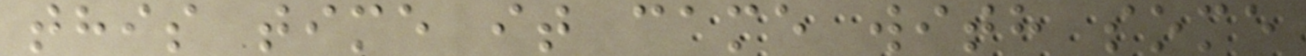this time it came with some
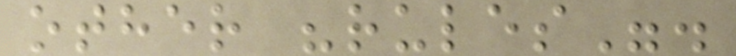other "rules".
